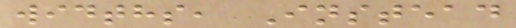widths, Instead
